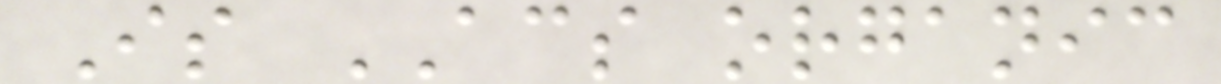Is ACS organic
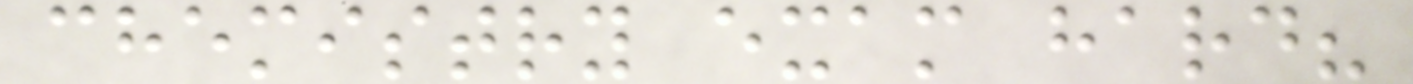chemistry exam hard?
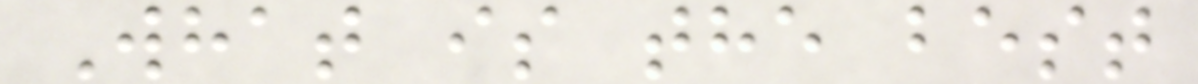What is the best
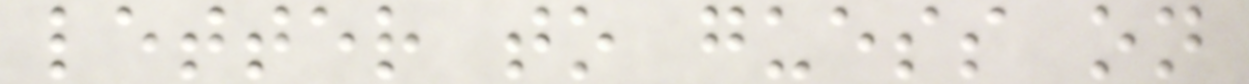letter to guess on
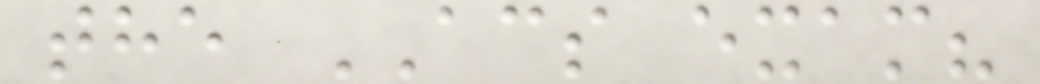the ACS exam?
